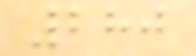280
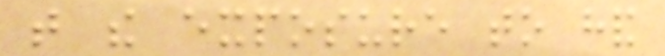that the exposure to hand
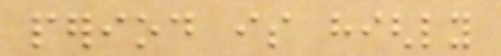period is highly
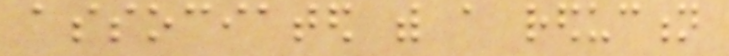associated with a reduction
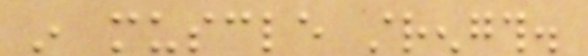in muscle strength.
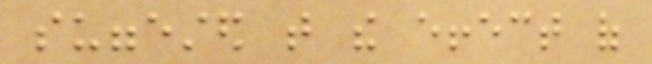suggested that the effect of
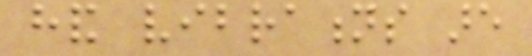hand vibrations are
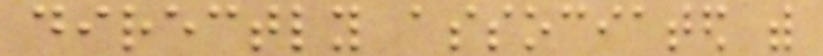directly associated with
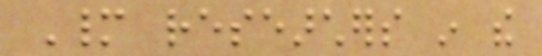Many researchers in the
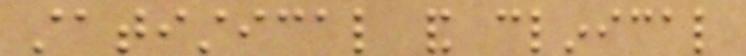statistical and clinical
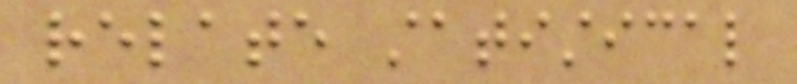relate statistical
